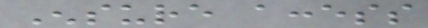Ensure access
